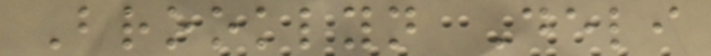Brooklyn Deli
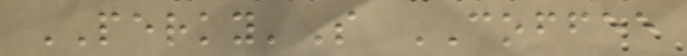PERKY'S COFFEE
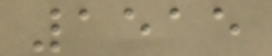1515
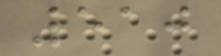510
